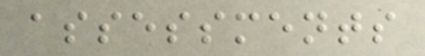assessments
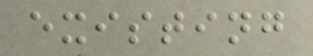existing
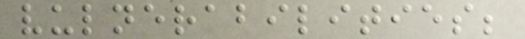vulnerabilities;
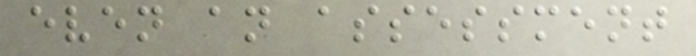even an assessment
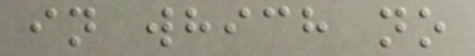in which no
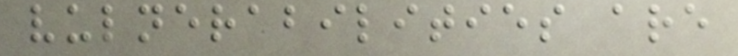vulnerabilities are
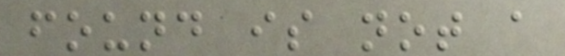found is not a
